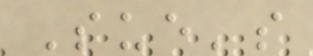Sue's
